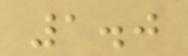1.0
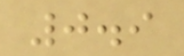0.9
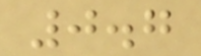0.7
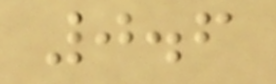0.6
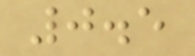0.5
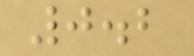0.2
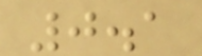0.1
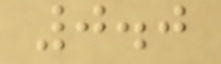0.0
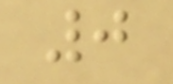0
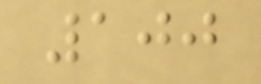100
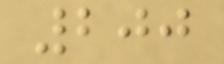200
